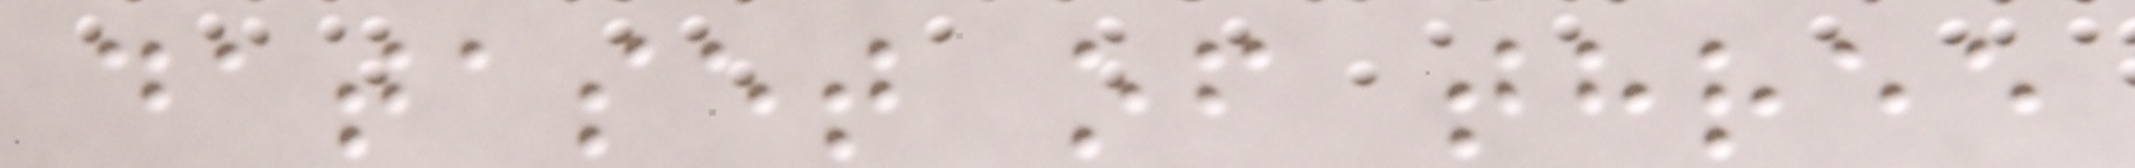dataset of three
